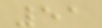51
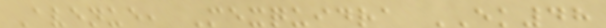Avenue, Mexquidra EK48
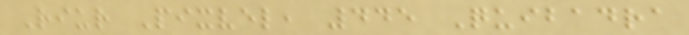Riur Pixvel, 445 Quibadra
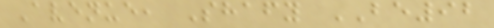Avenue, Shafy BE92
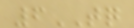6TQ
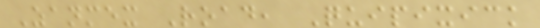Zanmex Road, Quipixick
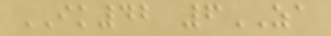IK42 6ZA
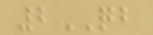2QB
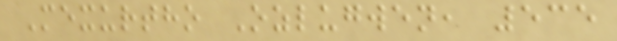Mexurtho Ozlugwen, 535
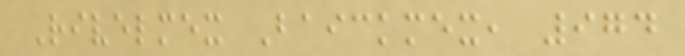Rivelmex Baickmex, 974
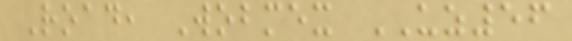Road, Wobmex UZ56
